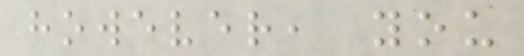however, you
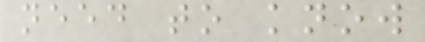need to know
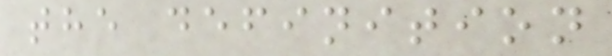the definition
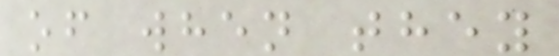of when they
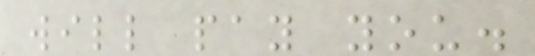will pay you.
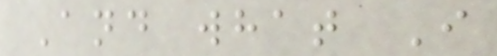And what I
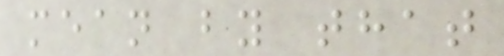mean by that
